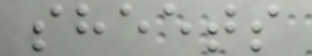sheets
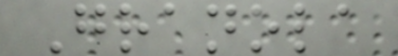Granola
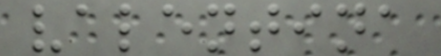valentina
